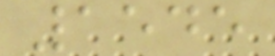1545
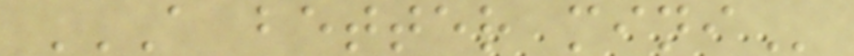A BETTER MINI
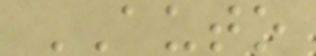AUTO
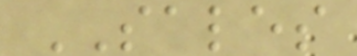SALES
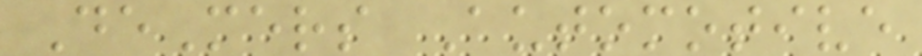DeMers Automotive
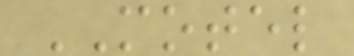MOTEL
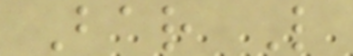Bar L
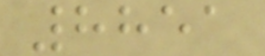8851
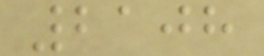2108
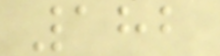182
